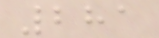281
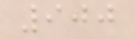900
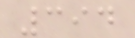394
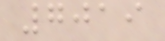7019
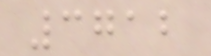3712
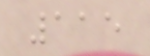115
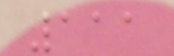111
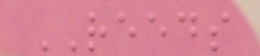REEDS
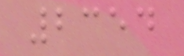2354
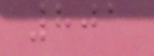801
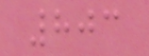803
